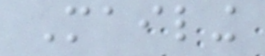Mailing
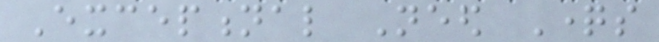Exceptional Need Questions
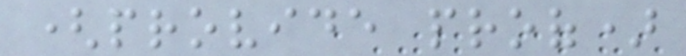(provide proof)
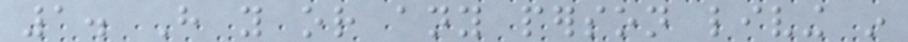1. Have you or any person living in
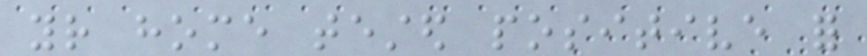your home tested positive for
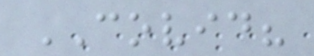COVID?
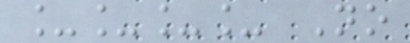____ No
